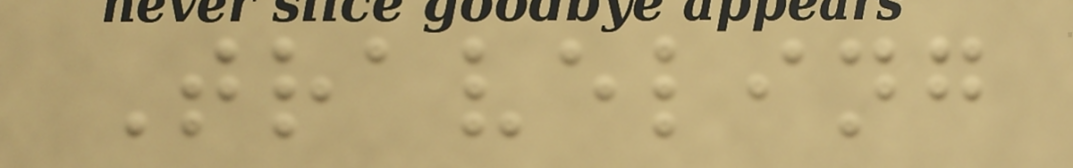Traveling
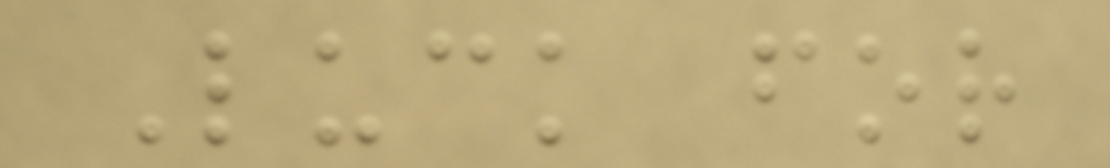Luck for
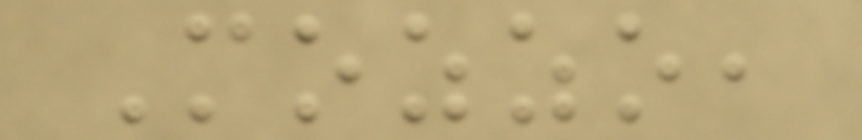Mozzo,
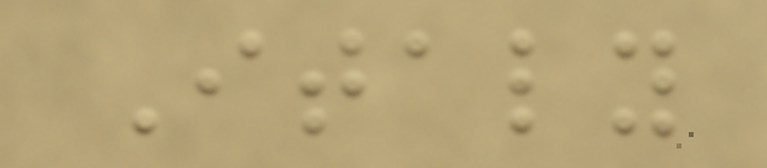Italy
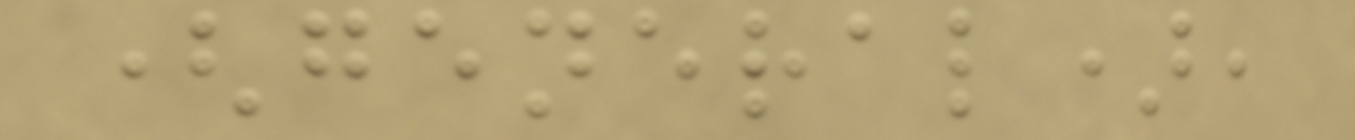(general),
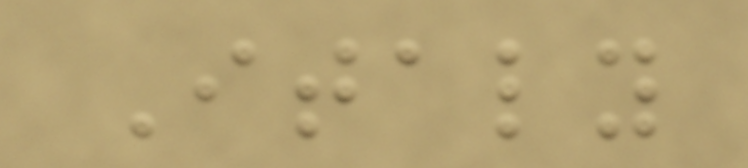Italy
